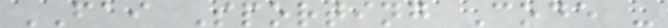FAI Sporting Code -
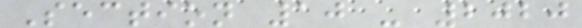Section 10 - 2020
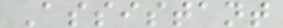Assistant
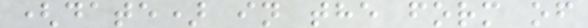(date) in the form of
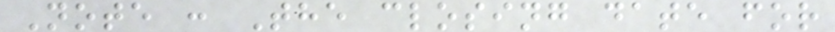Note : The closing date for
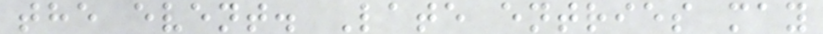the event. Late entries may
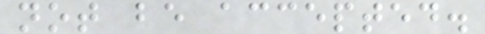not be accepted.
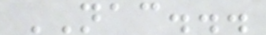NAC...
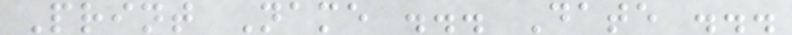Print Name ... Date ...
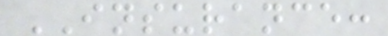INSURANCE:
